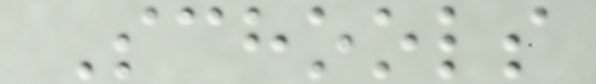Schools
